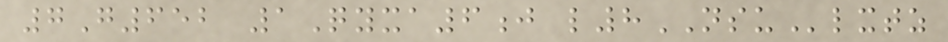7G652 1Qyxa6j l8NSUlxtz
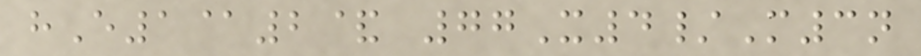hE1@2& 77X4/M3n
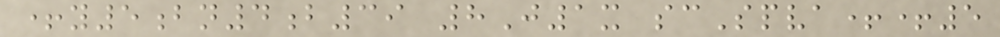+y5bn4b39 8J1x scSpva++5
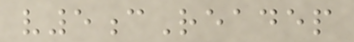v5cReadep
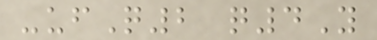-ufQ2 q4Y
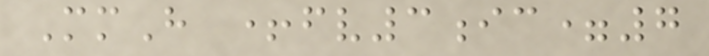MmH +fv3ic=7
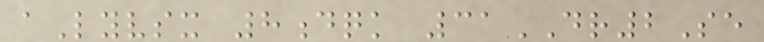aLyvsx 8dqk 31DR2Se
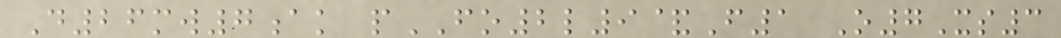D26mw7ak pFO2l9&F1 O7Xs3
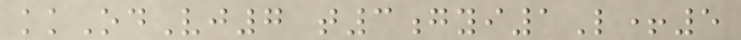kkOdVj7 t3gyi1L+5
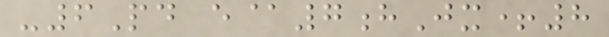-6Pd e@7hJx+8
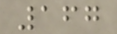167
